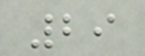29
